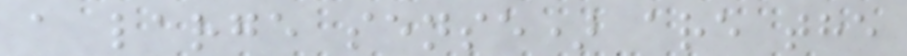a large sense) are the
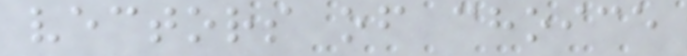vectors of choice
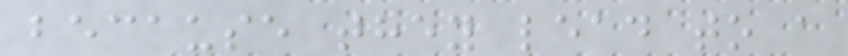because they lead to a
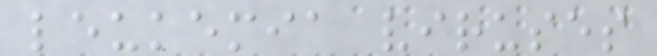leukemia viruses
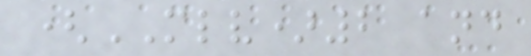(MLV)2 and
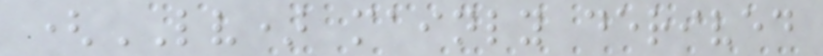(LV) mainly derived
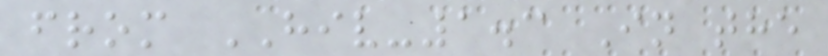from HIV-1.3 In the
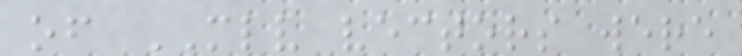of MLV vectors were
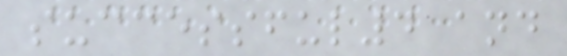successful4 and
